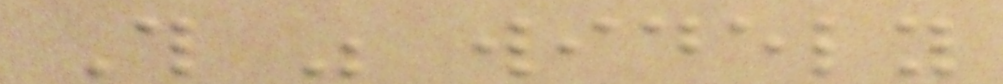This was widely
